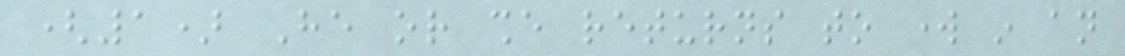(1) He or she returns to work in an
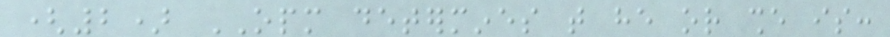(2) OPM determines that he or she is:
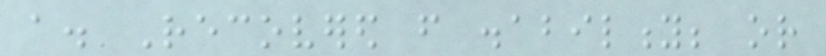a. Recovered from disability; or
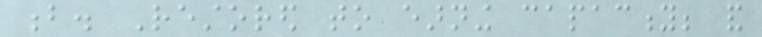b. Restored to earning capacity; and
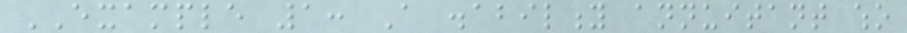EXAMPLE 1: A disability annuitant who
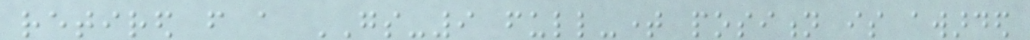retired from a GS-9 full-time position is awarded
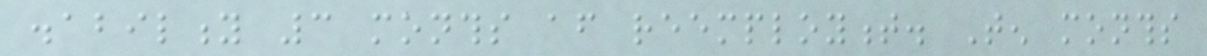disability 3 months after reemployment. Ten months
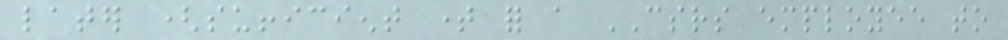later (sufficient time for a CSRS employee to
